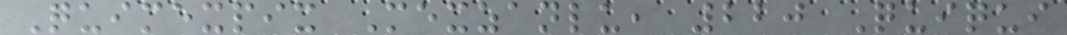Quimexpix Mexzanlu, 220 Quiqui
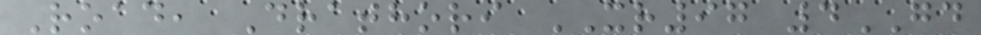Road, Drathori XR97 4GD
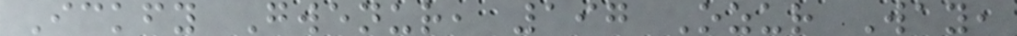Ickfy Gwenur, 197 Ozur Way,
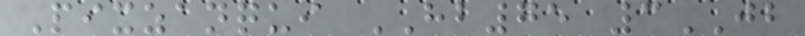Pixzanqui HB75 3JB
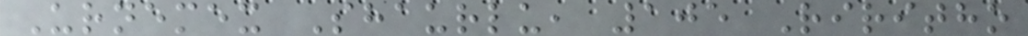Urnemex Shaurlu, 105 Riritho
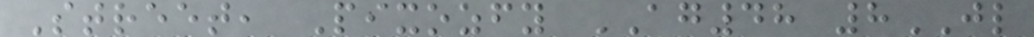Street, Pixozfy AG48 8JL
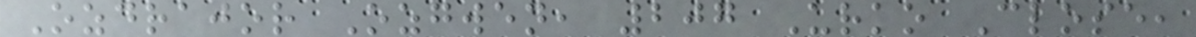Ozdrajor Ozgwen, 207 Urko Close,
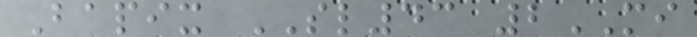Bapix SL43 2MI
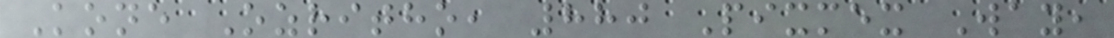Kone Ozritho, 880 Pixmex Way,
